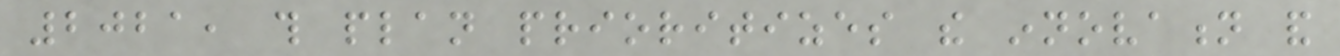2021, this plan prioritizes the innovation and
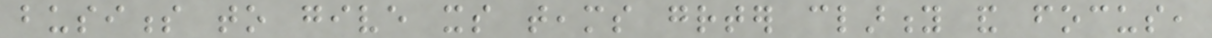business to give its teams greater clarity and focus,
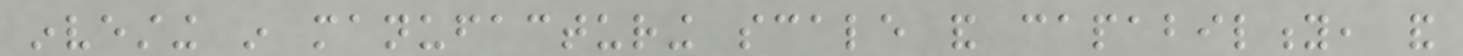investing in manufacturing scale and capability, and
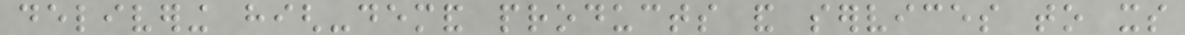delivering high-demand products and services to its
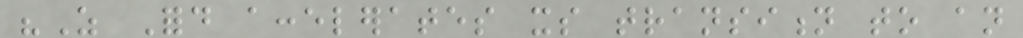"As Ford accelerates its transition to an
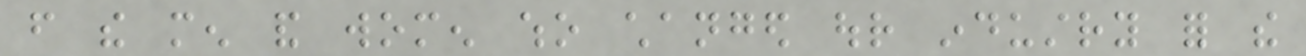from the men and women who changed our industry for the
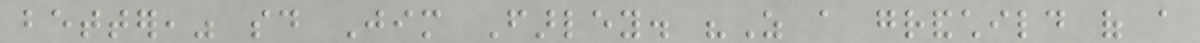better," said Jim Farley. "As a grandchild of a
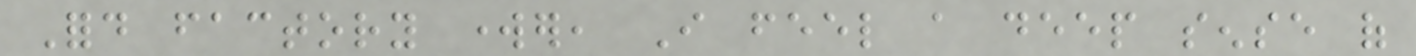Ford factory worker, I feel a deep sense of
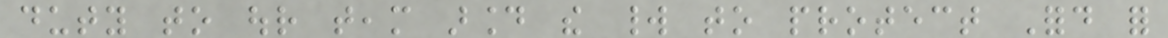duty to our team around the world to protect Ford for
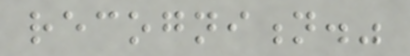recognition."
